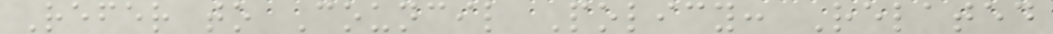Refer to Council Policy: Related
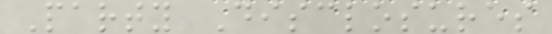Party Disclosures
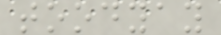toodyay
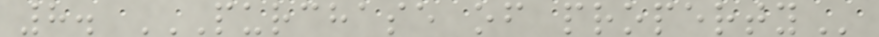8. PURCHASE OF PROPERTY
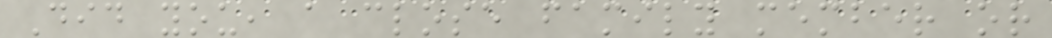Did you, a close family member or
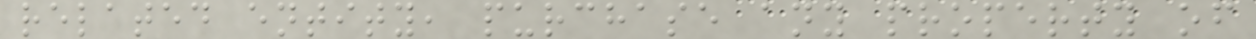related entity, purchase any property of
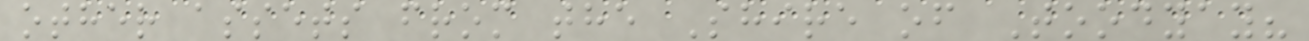other assets from the Shire of Toodyay?
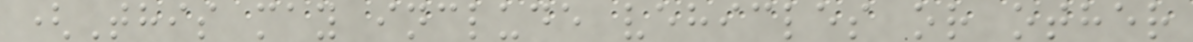(This may include vehicles or other
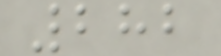282
